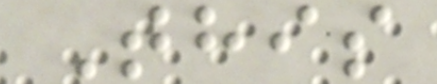This
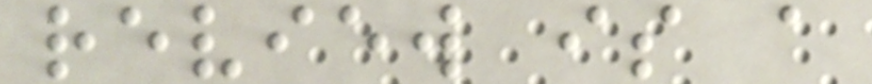review is a
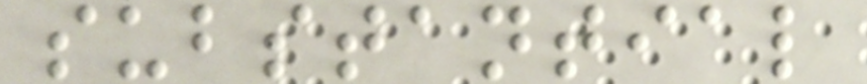substantial
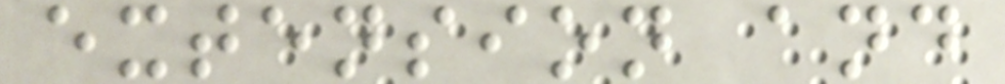extension and
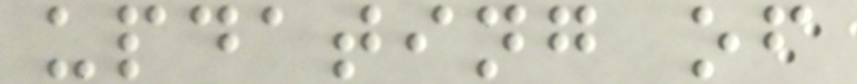updating of
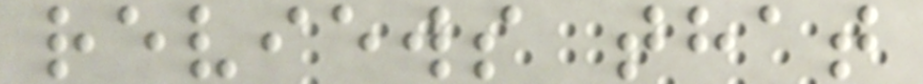reviews that
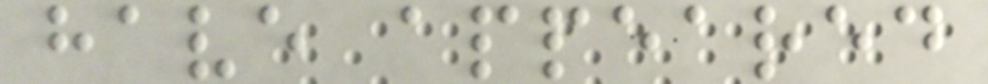have appeared
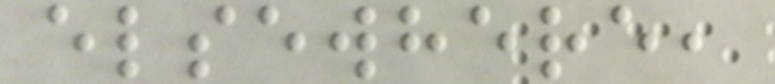elsewhere,
